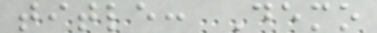title: Demo
